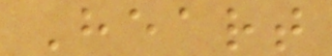Heart
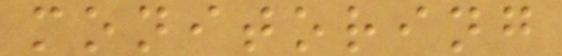monitoring
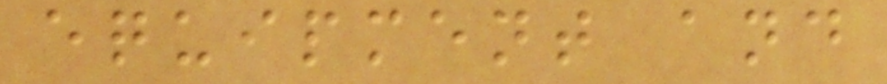equipment and
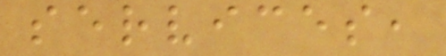services,
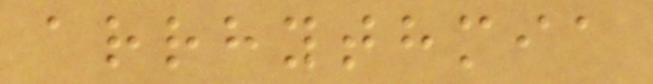arrhythmia
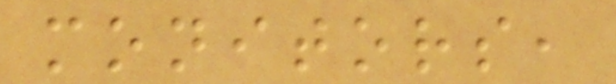monitors,
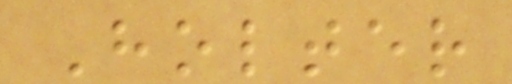Holter
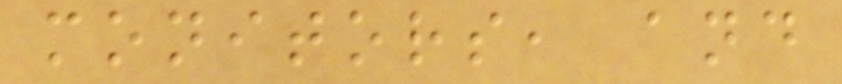monitors, and
